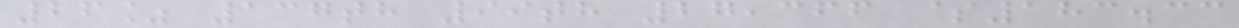26% 137th 99th 27,366 $183.33
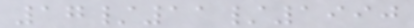17/11/1990
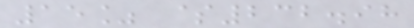15% $232.98
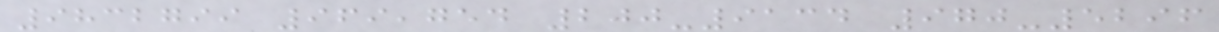9832799 969,754 200-9134 970-5296
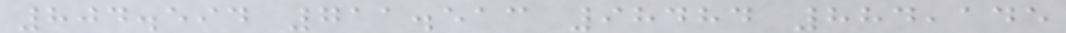804.594 711.513 98484 884,145
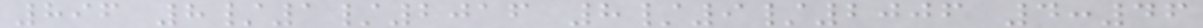896 8/1/2016 8/9/2006 4:46
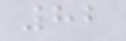82
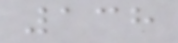138
